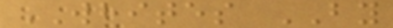WHITES BY
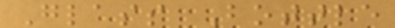Glass Bottle
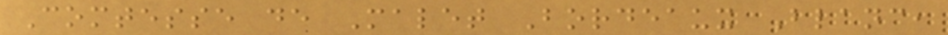Comtesse de Malet Bordeaux Blanc,
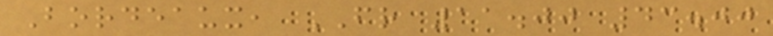Bordeaux, FR 11.00 43.00
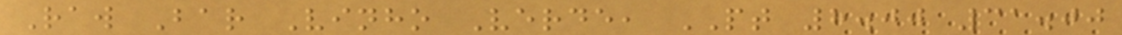Raw Bar Vinho Verde, PT 8.00 31.00
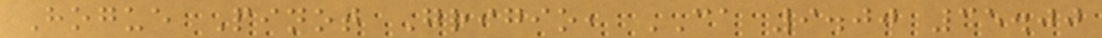Hogue Pinot Grigio, CA 9.00 35.00
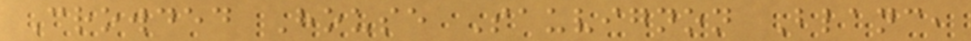Crowded House Sauvignon Blanc,
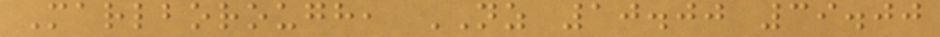Marlborough, NZ 10.00 39.00
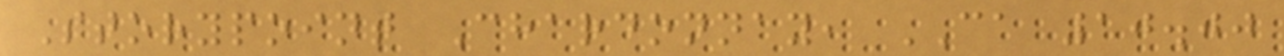Storypoint Chardonnay, CA 10.00
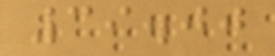39.00
